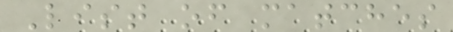List of matches
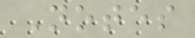Notes
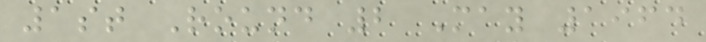1st Round 2 May 1964
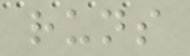runs
